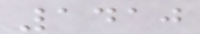1410
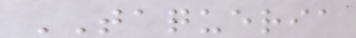TAQUERIA
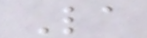La
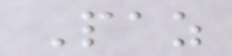Paz
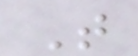T
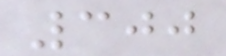300
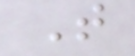T
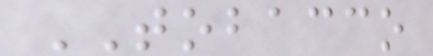TOBACCO
